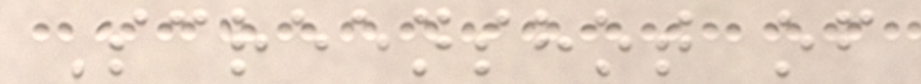Screenshot of
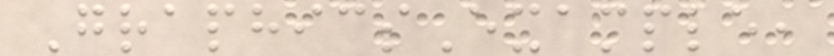GraphicsExample,
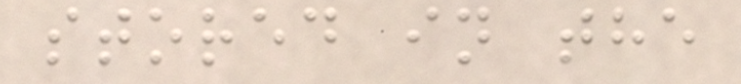stored in the
